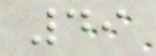49
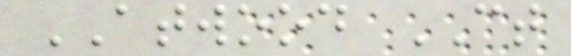ATWOOD CT
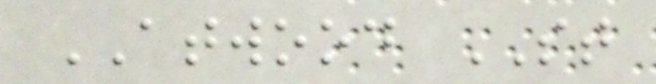ATWOOD ST
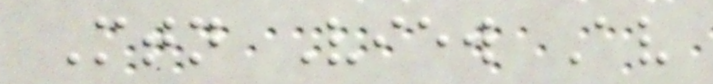Mtn View Av
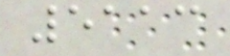5113
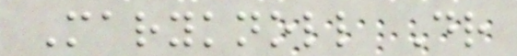Maryknoll Dr
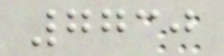7730
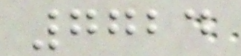7724
